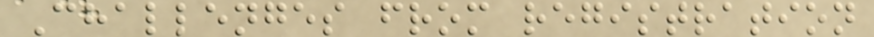Challenges from registration
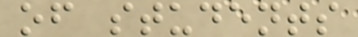of students
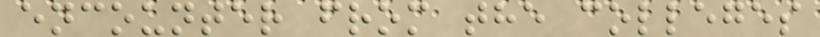encounter from the colleges
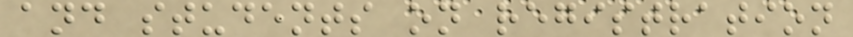and students on registration
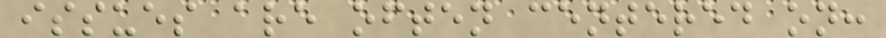issues are often centered on:
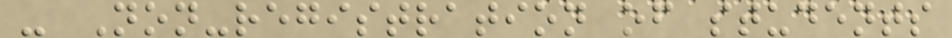- Non-registration of students
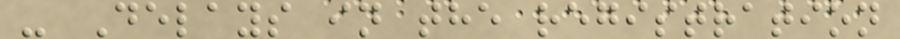- Delays in the registration
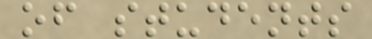of students
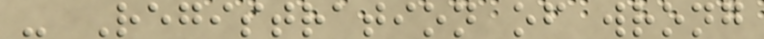- Registration of wrong
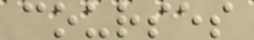courses
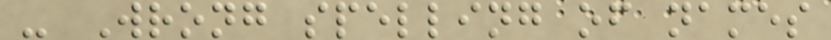- Wrong spelling of names
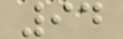94
